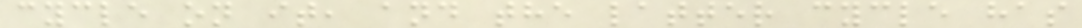cycle on it, and the latter cycle has
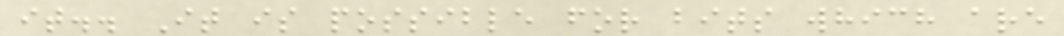it.. It is possible for bits which are
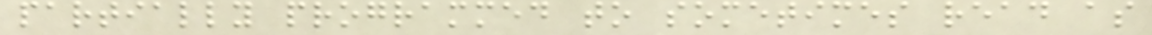partially programmed to sometimes read as
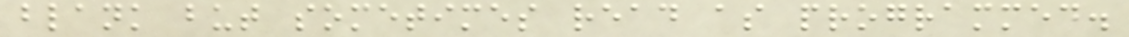blank but sometimes read as programmed.
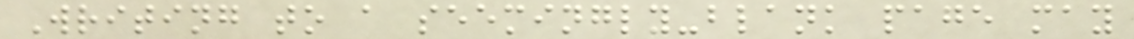Writing to a seemingly-blank page may
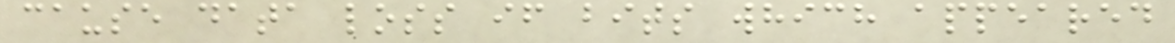cause data loss if bits which appeared
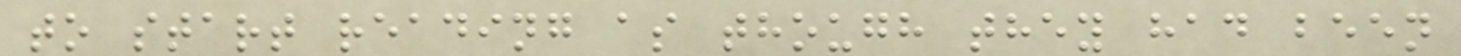to start reading as though they had been
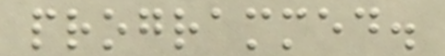programmed.
